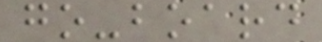go-board
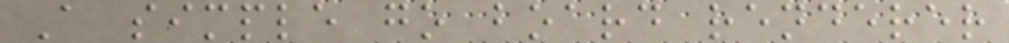A simple go board renderer
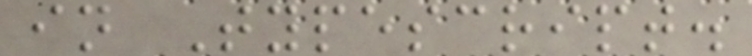in Typescript.
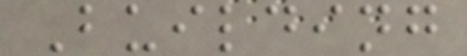Building
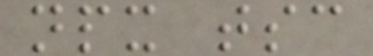npx tsc
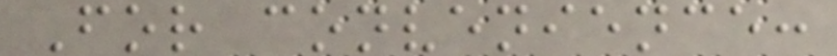For convenience:
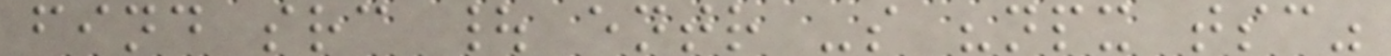find src | entr -s "npx tsc"
